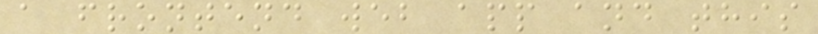a frontend web app and this
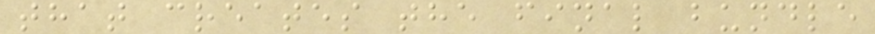that creates the final bundle
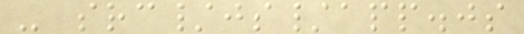- src/js/app.js
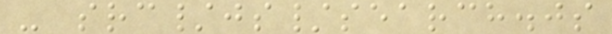- src/js/search.js
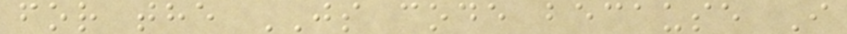for the JS code because I
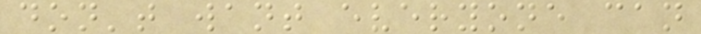don't want everyone can
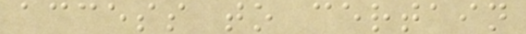access to certain
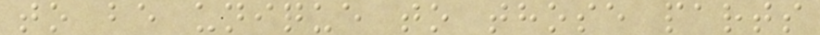to be unique to those parts
